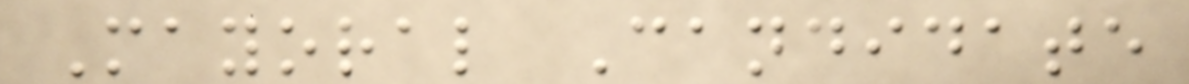Mayoral Candidate
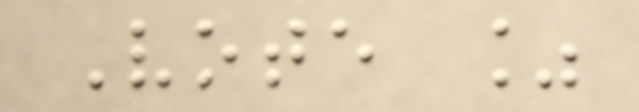Vote %
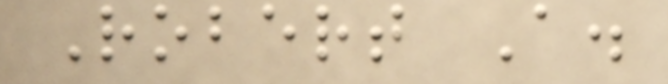Robert A.
